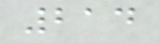214
